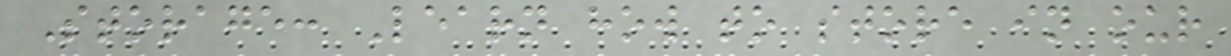Storage: Learn how to store in our
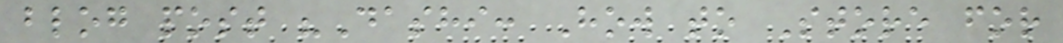blog post "Dashi: How to Store for
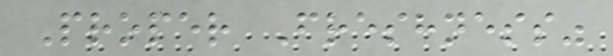Proper Freshness"
